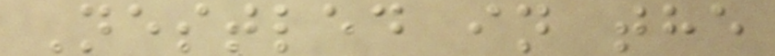Nestled in the
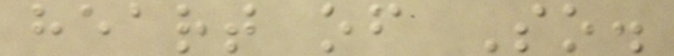heart of So.
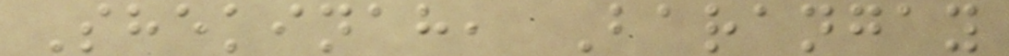Shekinah, Barangay
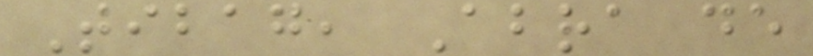Tibag, Abra de
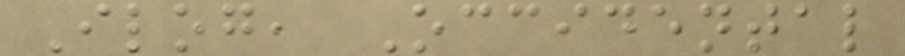Ilog, Occidental
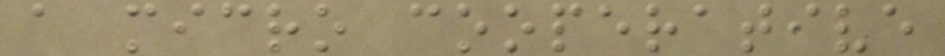a micro cooperative
